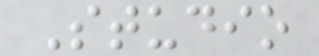Studio
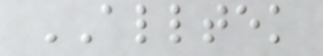ALLTEK
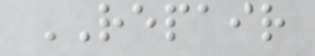REPAIR
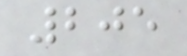205
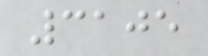3105
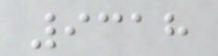9318
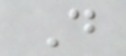D
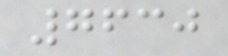7630
